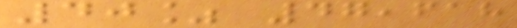40% 47,618
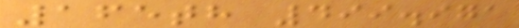165th 499.971
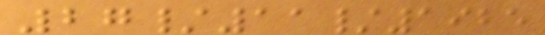27/11/1925
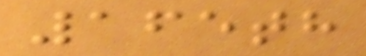165th
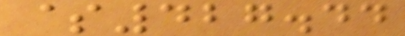$427.44
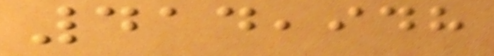414,948
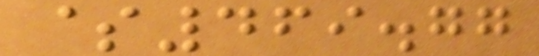$469.77
